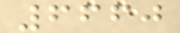6660
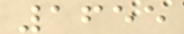1655
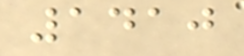1410
